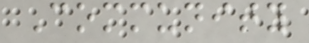Community
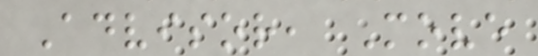Advisor, Move
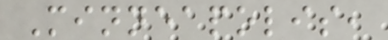Minneapolis,
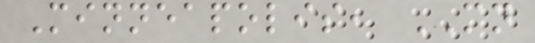Minneapolis, MN
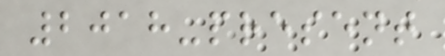2018-present
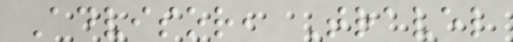Advisor, Travel
